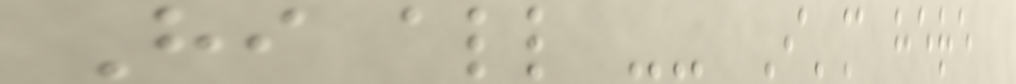Hi all -- I'm here
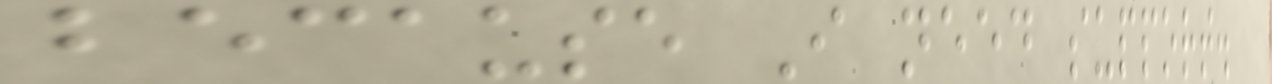because I need support.
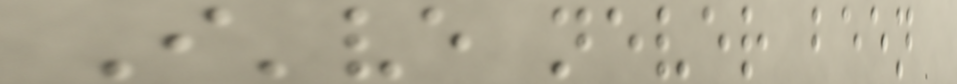I've never been
